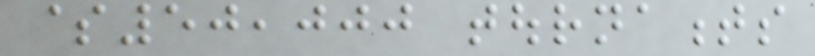$50,000 tournaments
